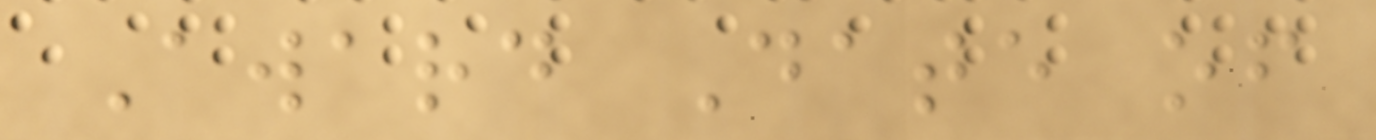Award Date of
